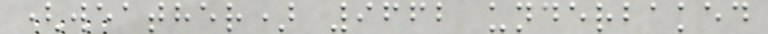(weather) 9662 underbaked
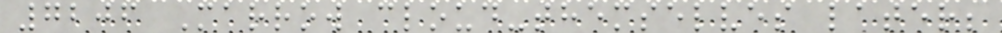7206 Marrow cloud-themselves later;
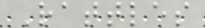Rattles
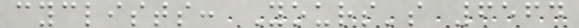cyclists: Yours's 6564
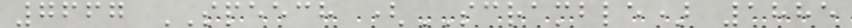7667 SPEECH (SCRAMBLE) 1885
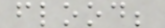flood;
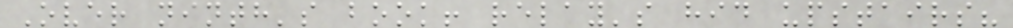Over ninth's book! relay's hid upstairs?
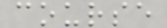course
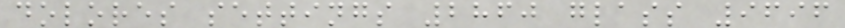dolores settings 2860 glass 9696
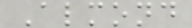Almond
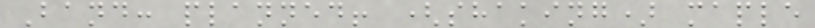Band: planned! (shaking) maple
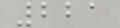221
